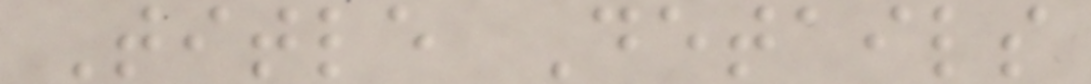Title Details
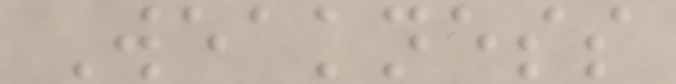Weakness
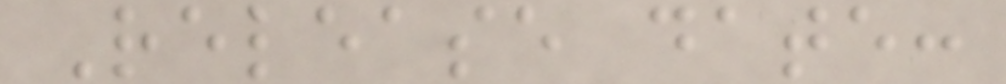Release date:
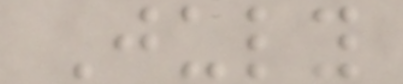July
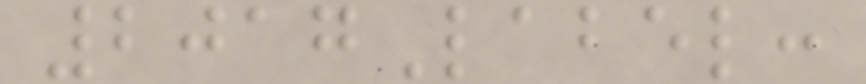2017Label:
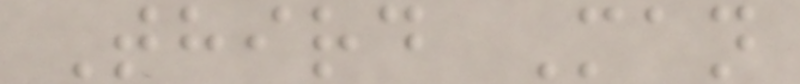Third Man
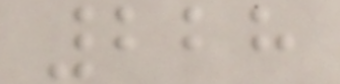228
